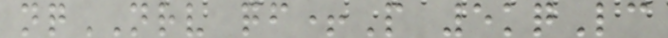nqNRV qf+P 5kqLc
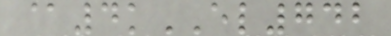@4kEL742
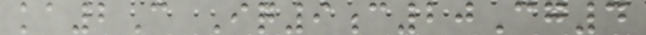ka2C Iq9c20Cg4
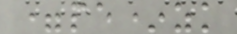=pe*zk
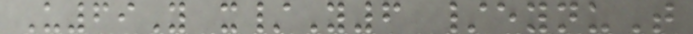U69Y x/Y6 /eynuT
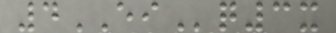4EIq3x
